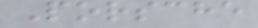Porsche
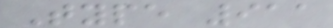Type 911
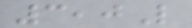3,0L
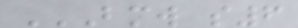BMW S6
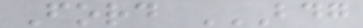Ford BDG
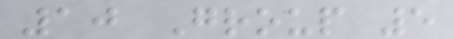10 Group 5
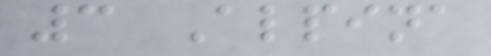3 Alpina
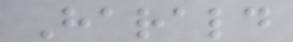Harald
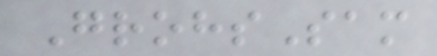GrohsSam
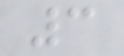3
